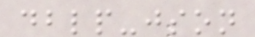dblp-json
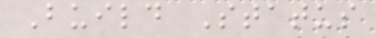Build Status
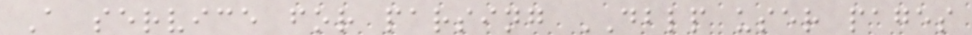A service for parsing DBLP user pages
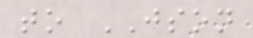to JSON
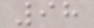98
